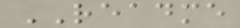README
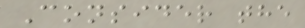Consider the
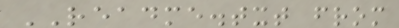README.txt from
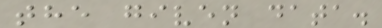the given data.
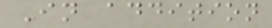In addition
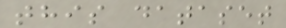this dataset
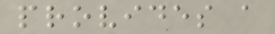provides a
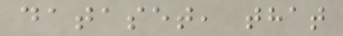dataset, that
